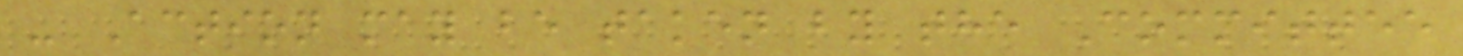- Action may be taken by the Committee
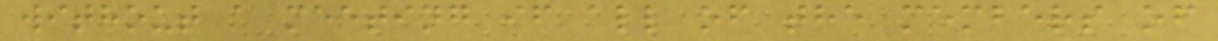without a meeting if all of the members of
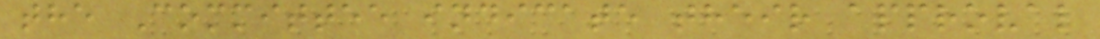the Committee indicate their approval
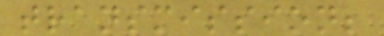transmission;
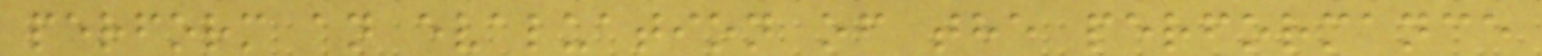perform an evaluation of the performance
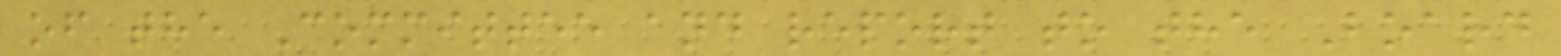of the Committee and report to the Board
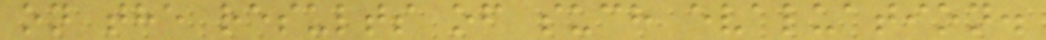on the results of such evaluation.
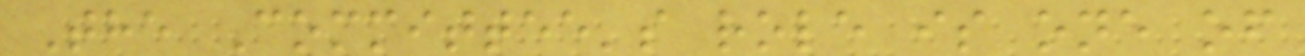The Committee's role is one of
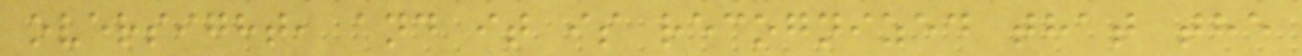oversight, and it is recognized that the
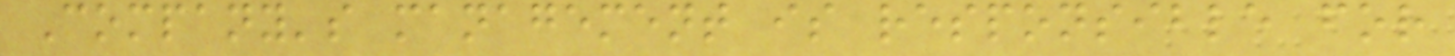Company's management is responsible for
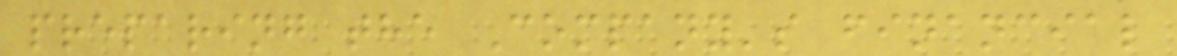preparing the Company's financial
